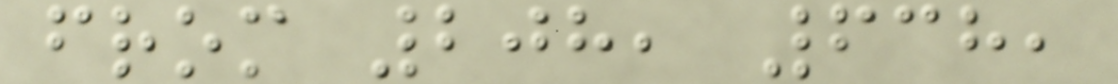from 208, 638,
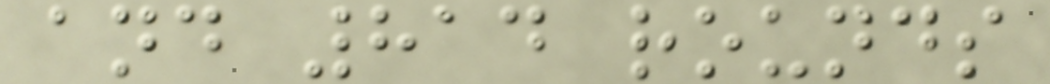and 814 rounds
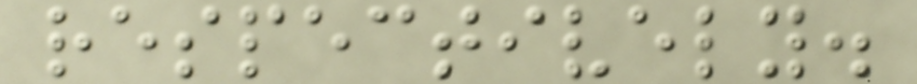respectively.
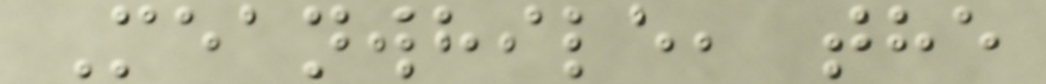Meanwhile, the
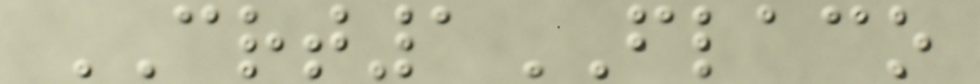CRT1FLACO
